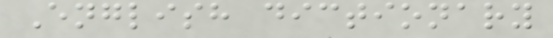English dictionary
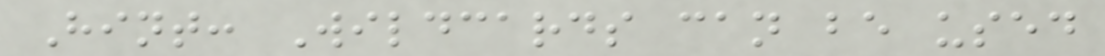Hint: Wildcards can be used
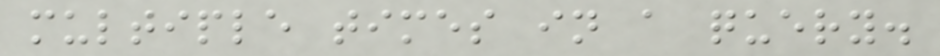multiple times in a query.
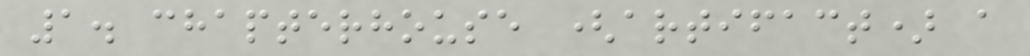1. chapterhouse (artifact) a
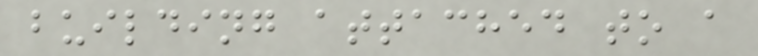building attached to a
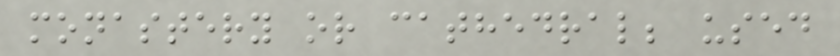monastery or cathedral; used
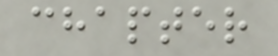chapter
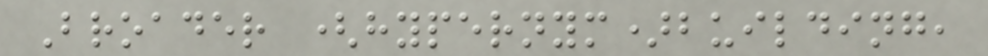Broader (hypernym)building,
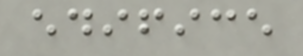edifice
